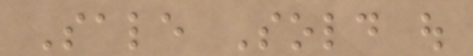Sale Sold out
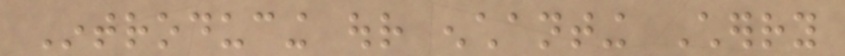Introducing our enchanting Cherry
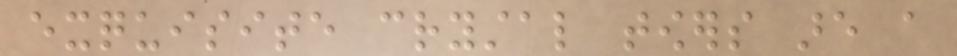exquisite crystal towers are a
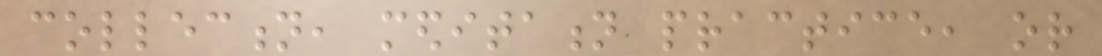collection, meditation practice, or
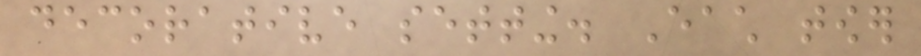decorative setting. Each tower
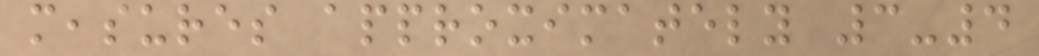measures approximately 3-4
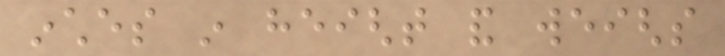inches in height and weighs
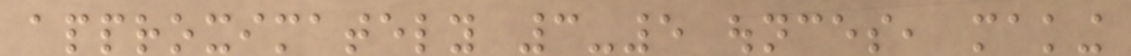approximately 3-5 ounces, making
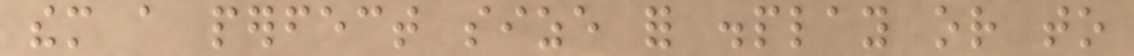them a perfect size for display or to
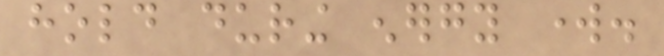hold during energy work.
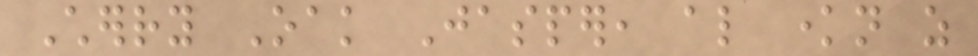Cherry Oak Jasper, also known as
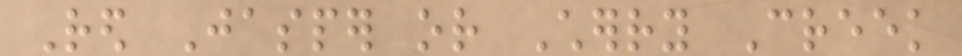Red Jasper or Cherry Creek
